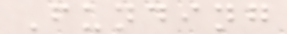Funding
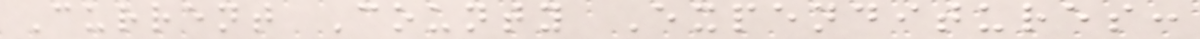Current County Expenditures:
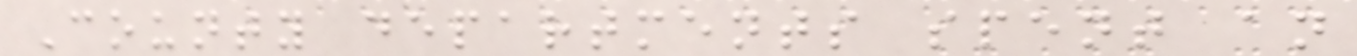County departments spent an
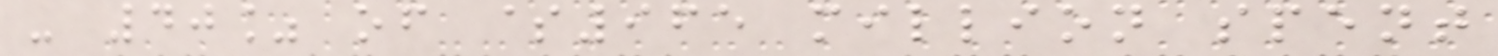- 40% of $965 million spent
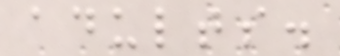adults.
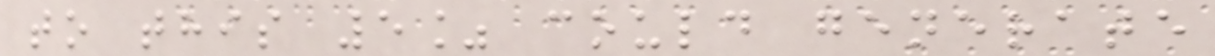to this 5% could generate
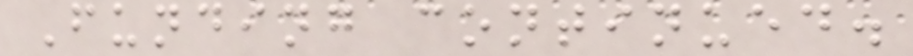Funding continued.
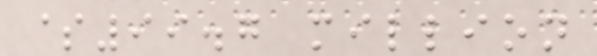$99.7 million
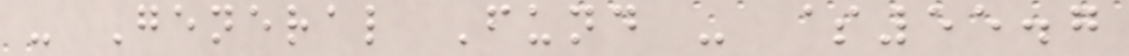- General Fund - $55.7
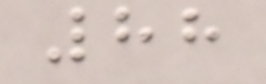88
